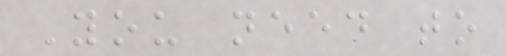You need to
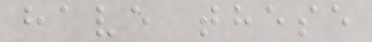have these
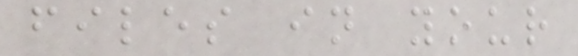files in your
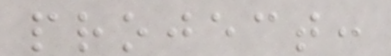project:
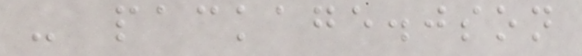- package.json
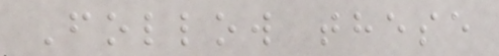Follow these
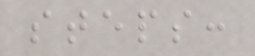steps:
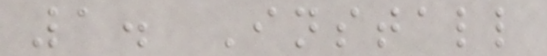1. Install
